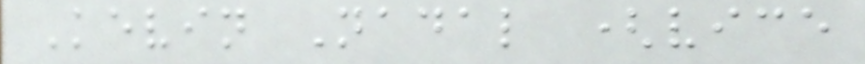Kevin Nadal (vice
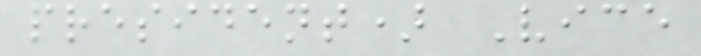president) Vice
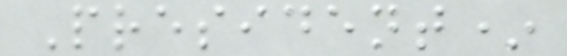President*
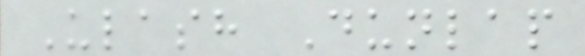Ulash Dunlap
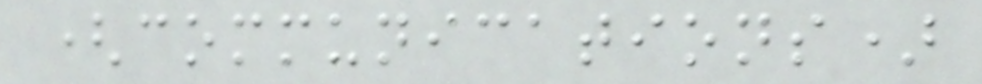(communications)
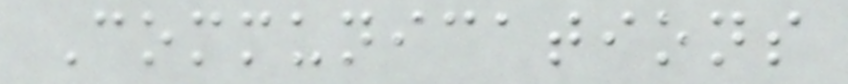Communications
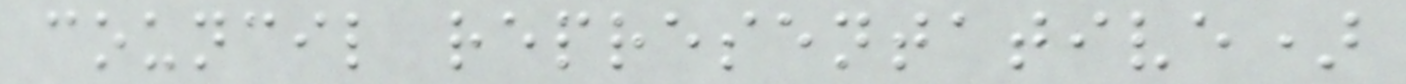council representative)
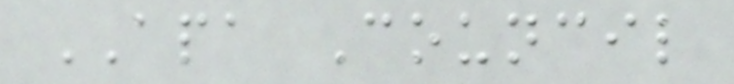APA Council
